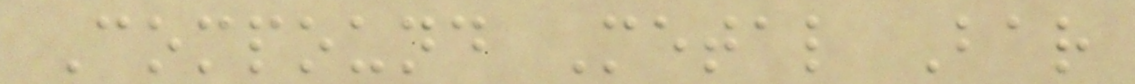Compound Metal Bar
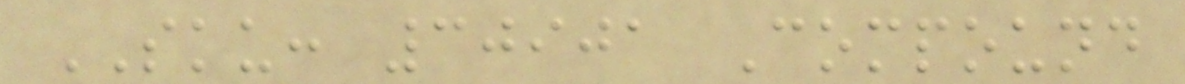SKU: 30901 Compound
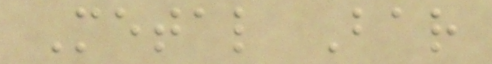Metal Bar
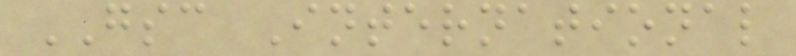GSC International
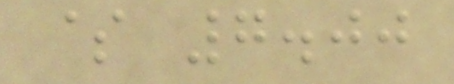$ 7.00
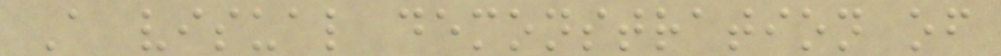A visual demonstration of
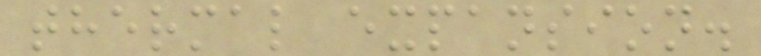thermal expansion.
